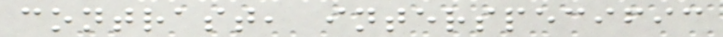contrast, interspecific
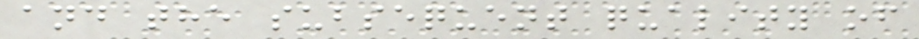and the subsequent quality of
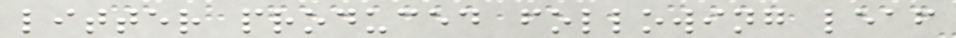litter produced following leaf
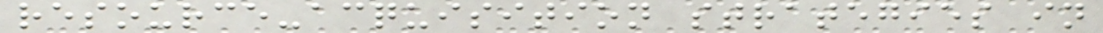resource-acquisition strategies in
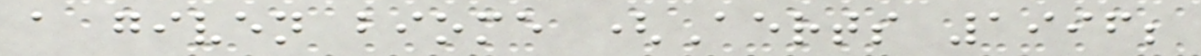a given biome (Aerts 1996;
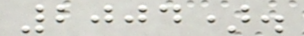2004).
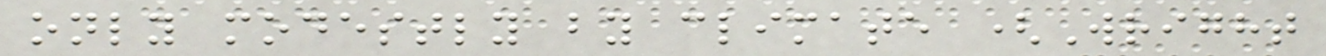only modestly by climate (Wright
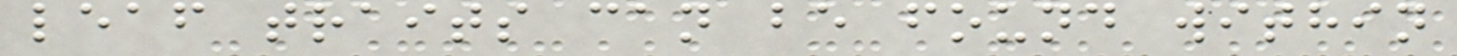leaf traits can be found within
